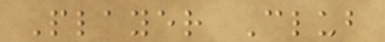Player Club
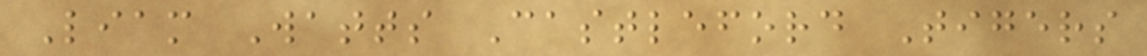Liam Watts Castleford Tigers
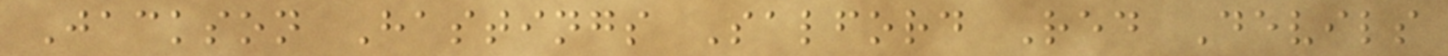Jackson Hastings Salford Red Devils
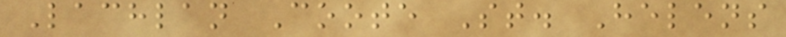Lachlan Coote St. Helens
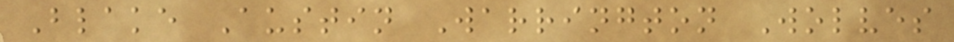Blake Austin Warrington Wolves
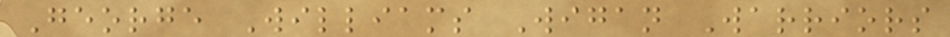George Williams Wigan Warriors
